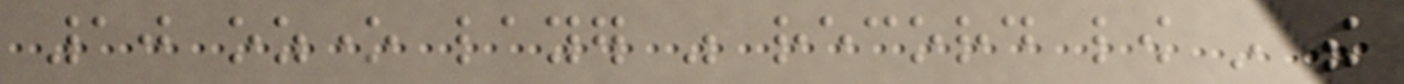10 ozone layer was record low in the
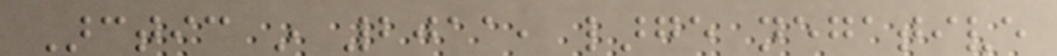Arctic in 2011, large negative
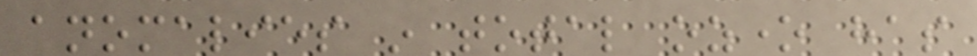anomalies in total ozone has
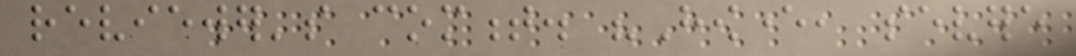reviewer's comment. "However, severe
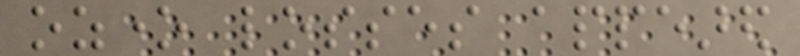ozone losses appeared
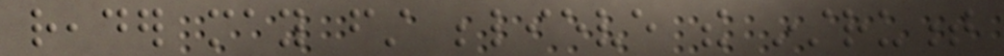reader may first believe the instrument
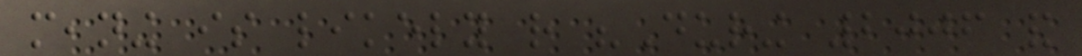meaning is likely rather "During 2006 and
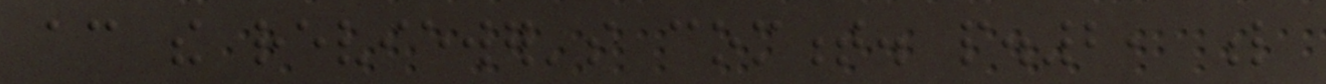according the reviewer's comment. p.2, l
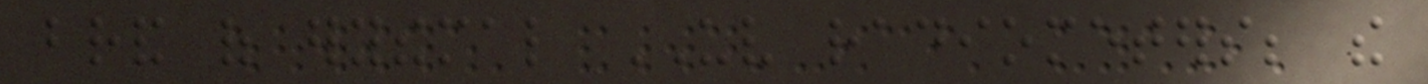brand of erythemal UV radiometers; the
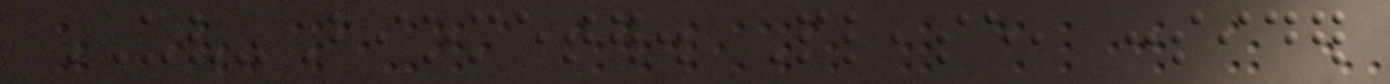UV-Biometer. Please, consider
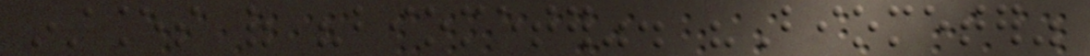instances of "biometer". "Biometer"
